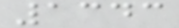1343
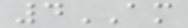4AM
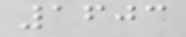1603
